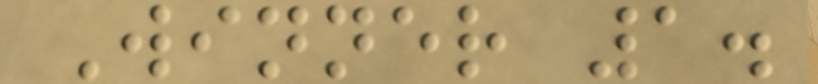Winner 1.
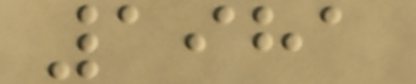1981
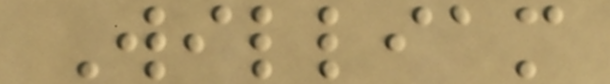William
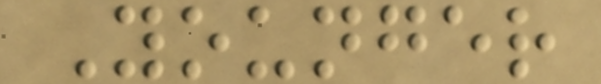Younger
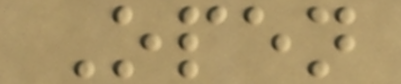Open
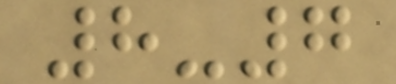8-7
